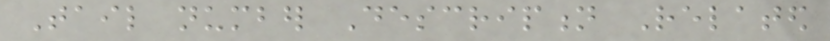Tail number Description Related
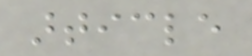article
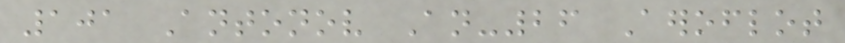101 Antonov An-26 Aeroflot
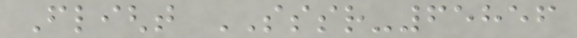Flight SSSR-65856
